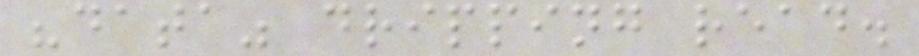"data" dripping read.
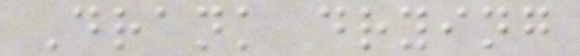Drank drying
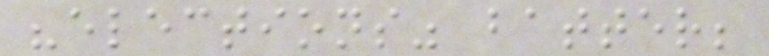"elections" batter;
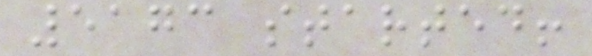5173 started!
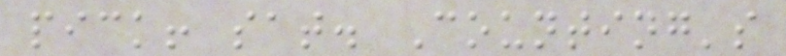pick! sat. Counting's
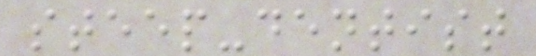steep-dentist
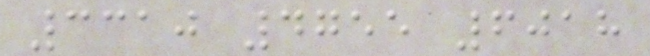3310 4755 6018
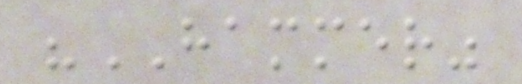"HAMMER"
